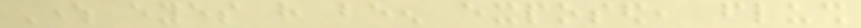Where eyes have been exposed, flush
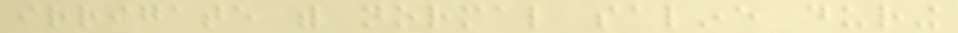irrigate with normal saline during
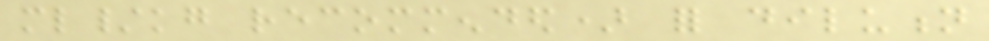ml/kg recommended) for dilution
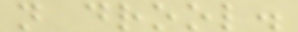not drool.
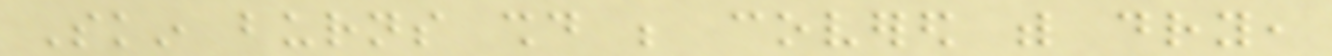Skin burns should be covered with dry,
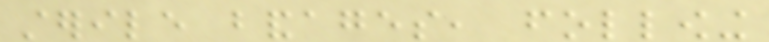sterile bandages, following
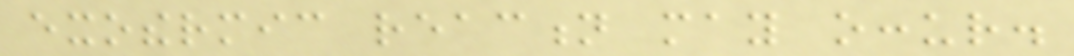exothermic reaction may occur.
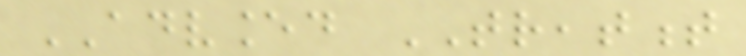ADVANCED TREATMENT
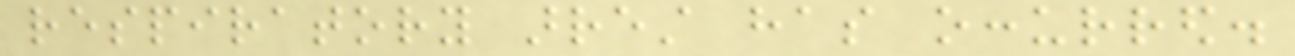respiratory arrest has occurred.
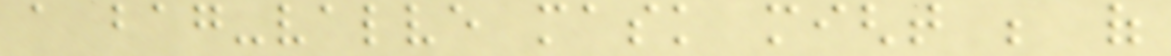a bag-valve mask might be of
